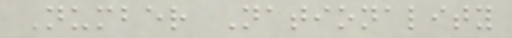Number Nationality
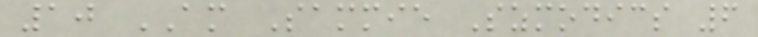10 AM Sammie Szmodics 6
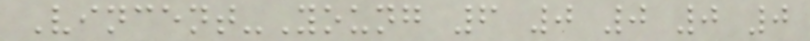Vincent-Young 6 0 0 0 0
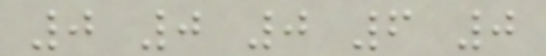0 0 0 6 0
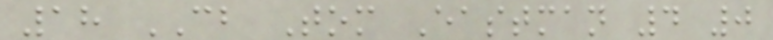18 CB Tom Eastman 4 0
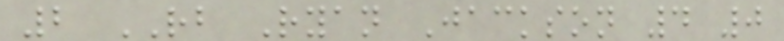2 RB Ryan Jackson 4 0
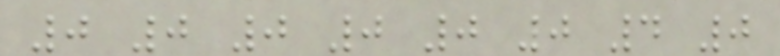0 0 0 0 0 0 4 0
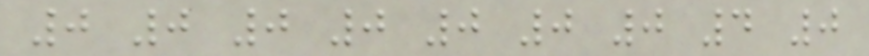0 0 0 0 0 0 0 4 0
